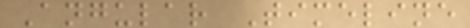Angular Timeline
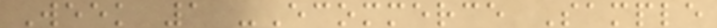Week 1 -Ecommerce Sample
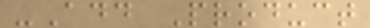-Add Product
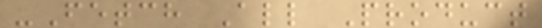-Fetch All Product
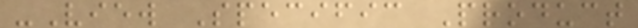-View Specific Product
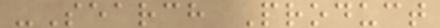-Search Product
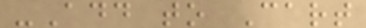-Add to Cart
